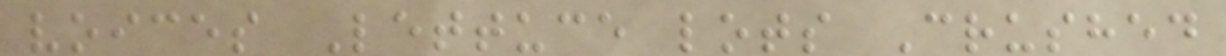voices Lettuce lots Crushed
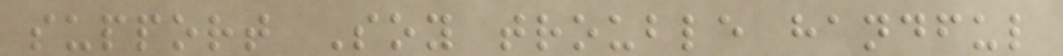support Soy trouble handful
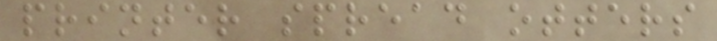printer spread otters
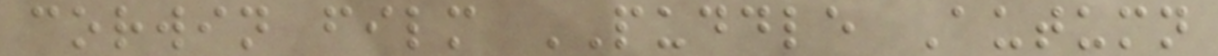corwin film PUDDLE Autumn
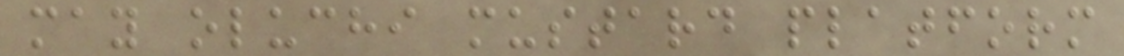may oluchi mustard platform
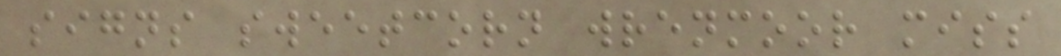signs sweetcorn wrenmoor miss
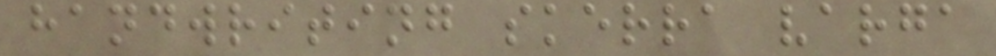handwriting skerra varga
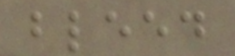bleed
